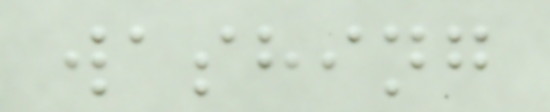washing
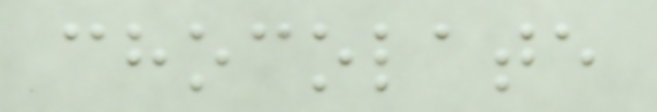chocolate
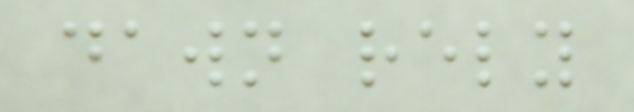dawn rely
